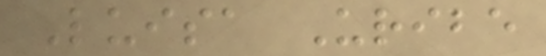Luisa Uribe
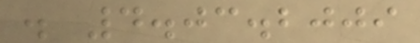. 4.03.2009
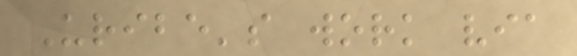Uribe's work via
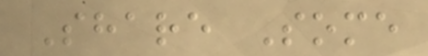Share Some
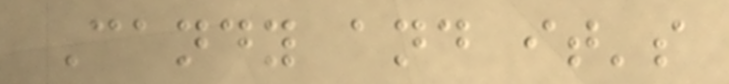Candy and it's
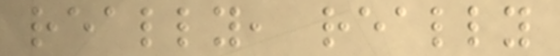really, really
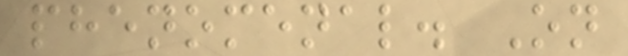phenomenal. On
